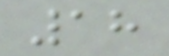18
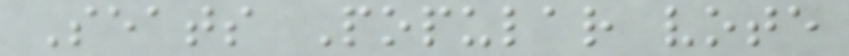Seats Popular vote
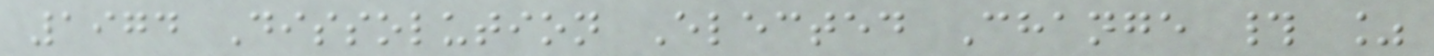1974 Dissolution Elected Change # %
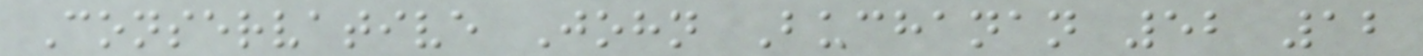Conservative John Buchanan 52 12
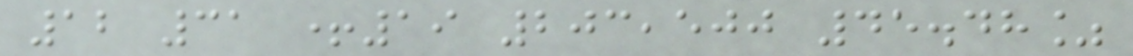12 31 +19 203,500 45.48%
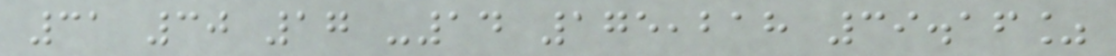31 30 17 -14 175,218 39.16%
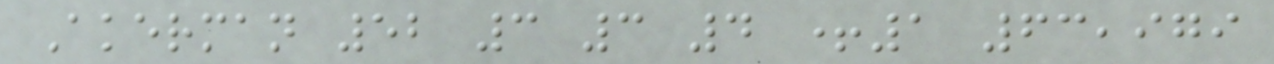Akerman 52 3 3 4 +1 63,979
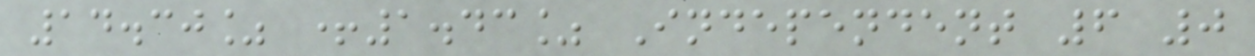14.30% +1.43% Independent 6 0
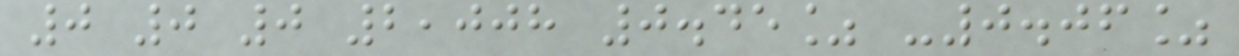0 0 0 2,008 0.45% -0.06%
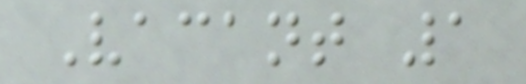Vacant 1
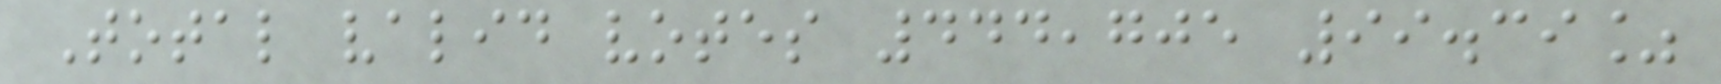Total valid votes 444,705 99.39%
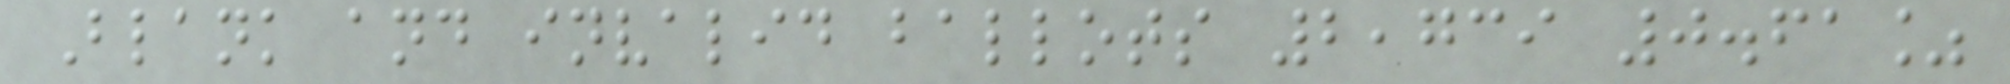Blank and invalid ballots 2,739 0.61%
